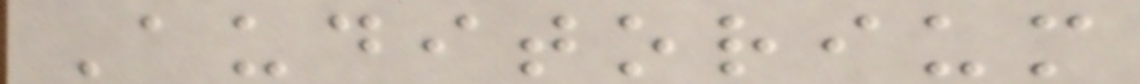Auditorium
